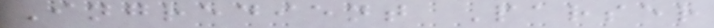Ingredient Parser
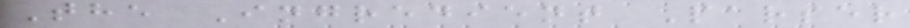The Ingredient Parser
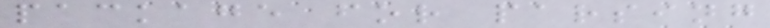package for parsing
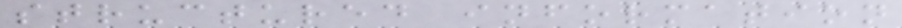structured information
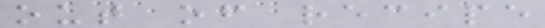out of recipe
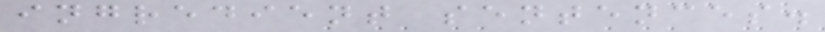ingredient sentences.
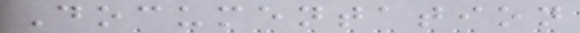Documentation
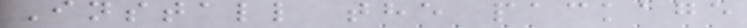Install the package
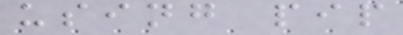using pip
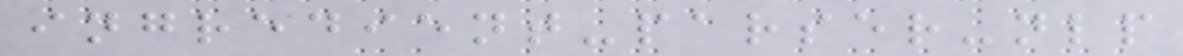ingredient-parser-nlp
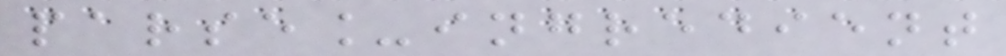parse_ingredient
